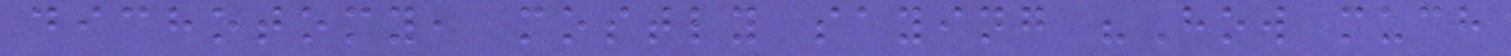dichotomy, mostly saying "How much
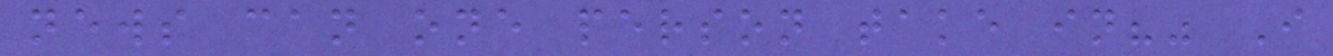news can one person take in?" I
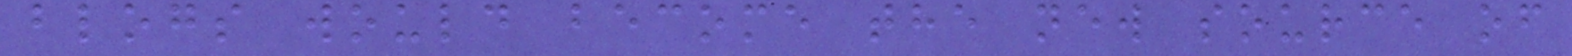blogs would become the new source of
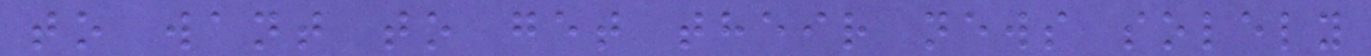to want to get their news solely
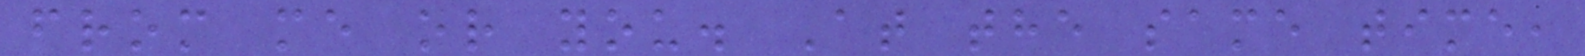from me or you. At the same time,
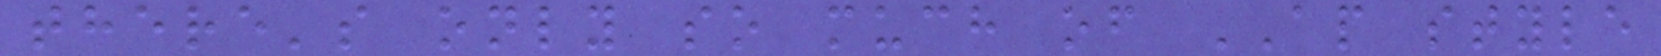there's only so much of AP style
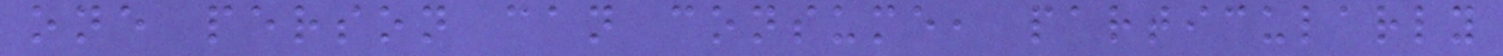one person can consume, particularly
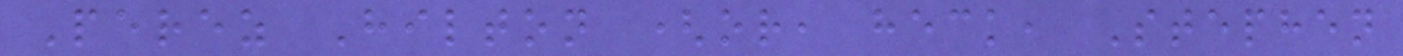Perez Hilton (or, heck, Stephen
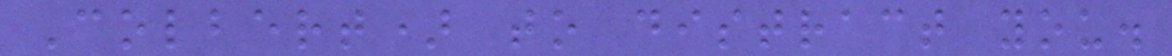Colbert) to distract you.
